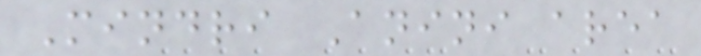Mindri Anini area
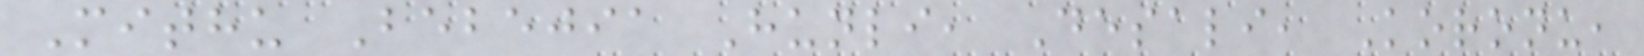Mithu Bebejia Hunli, Desali, Koronu,
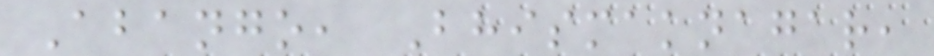Abango, Bhismaknagar,
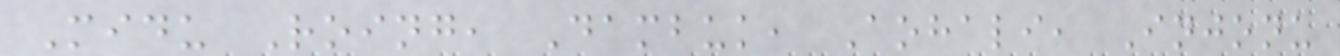Midu Roing, Dambuk, Aohali, Injonu
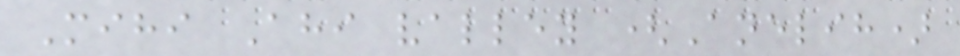Mihi Ahi valley (Anelih)
